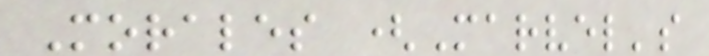Morales (Marvel's
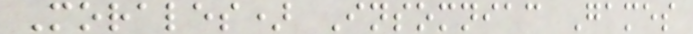Morales) Insomniac Games
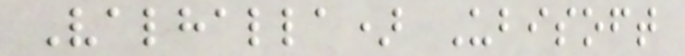Valhalla) Ubisoft
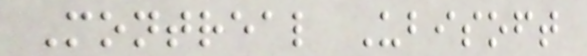Montreal Ubisoft
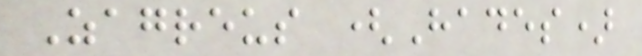Zagreus (Hades)
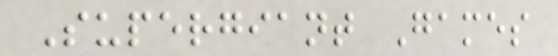Supergiant Games
